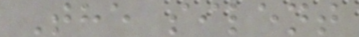The silent
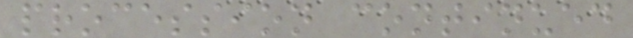procession continued
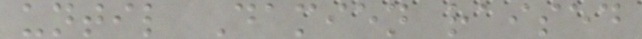until Damien raised
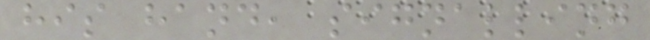his hand, signalling
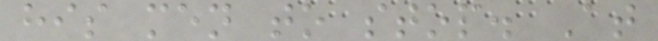his men to stop. At
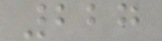227
